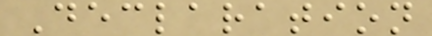Declaration
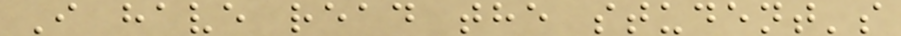I have read the student's
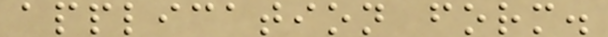application form.
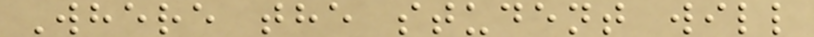Where the student will
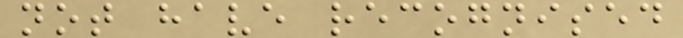not have recognised
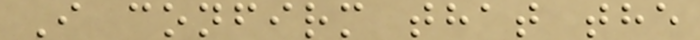I confirm that the
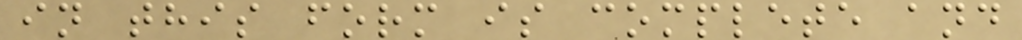in this form is complete and
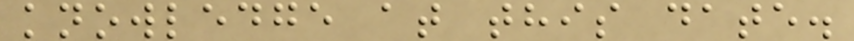knowledge at this date.
